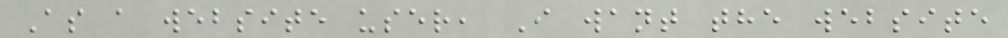As a website user, I want the website
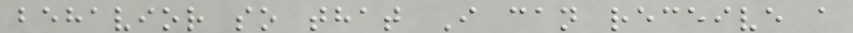behavior so that I can receive a
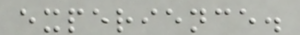experience.
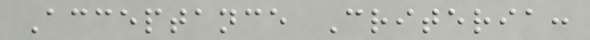Acceptance Criteria:
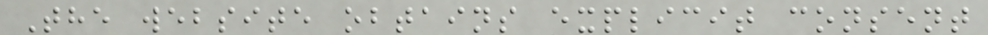The website obtains explicit consent
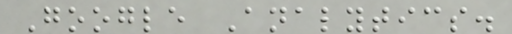Google Analytics.
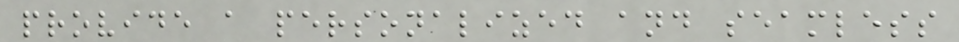provide a personalized and seamless
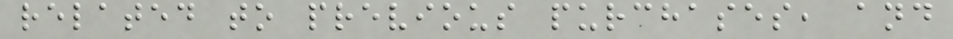related to previous purchases, and
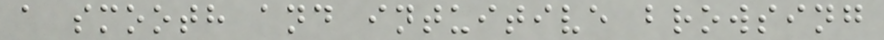a smooth and intuitive browsing
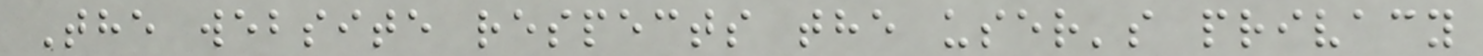The website respects the user's privacy
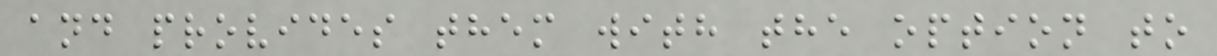and provides them with the option to
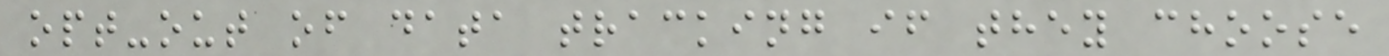opt-out of data tracking if they choose
